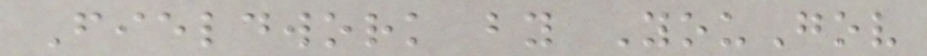Fieldwork by YouGov
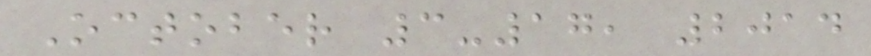October 3-17, 2014
